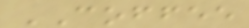COFFEE
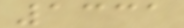1331
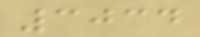3034
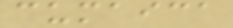cumaica
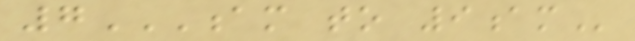7AM TO 9AM
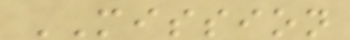MISSION
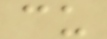cu
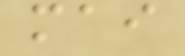mai
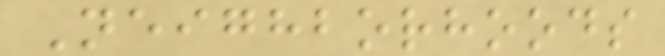Neighborhoods
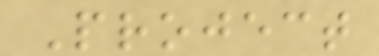Project
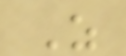Z
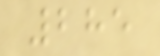285
